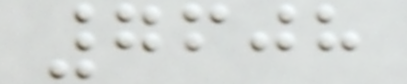7608
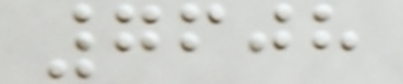7608
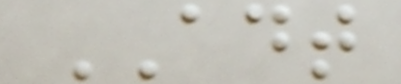ADT
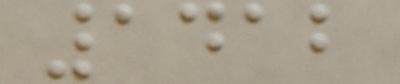1412
